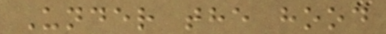Under the hood
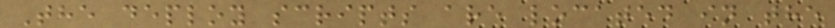The deploy scripts are located in the
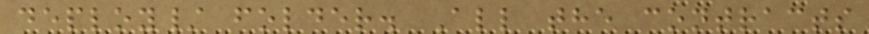deploy/ folder. All the contracts
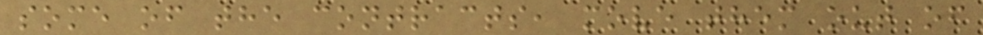some of the contracts, move them out of
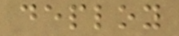deploy
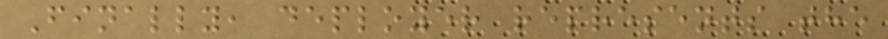Finally, deployer represents the
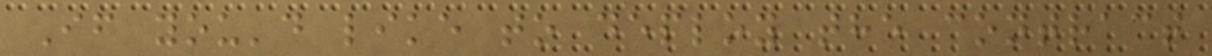If you'd like to deploy the contract
